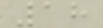18
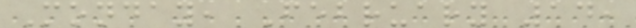Monday, February 14,
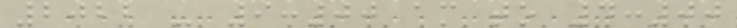2022 - 9:00 am to 4:00
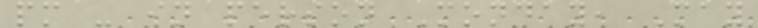pm - in person Monday, May
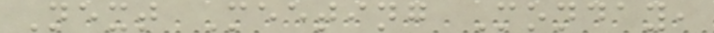Next Meeting Monday,
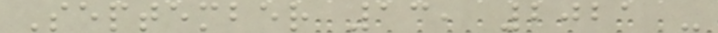September 13, 2021 -
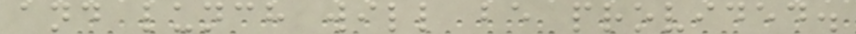and lunch will be provided.
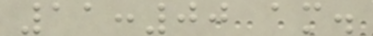11:00 am.
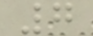7
